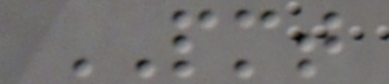PMT
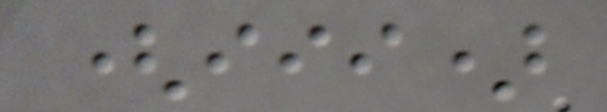(iii)
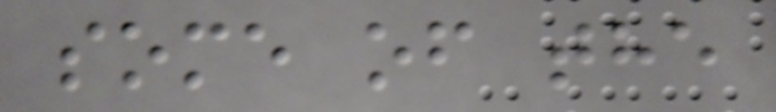some of the
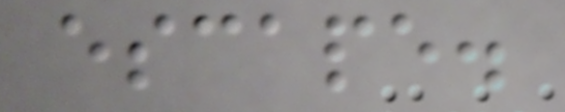escape.
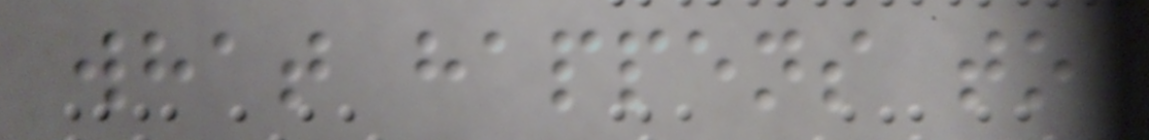what happens to
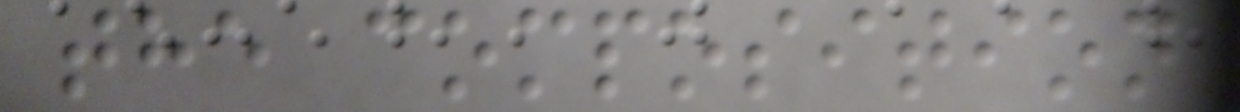the composition
